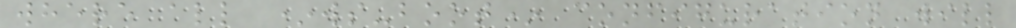where all *ws-boot* configuration will
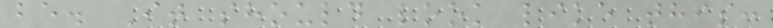be. It should look like this:
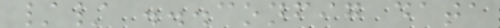// ...config data
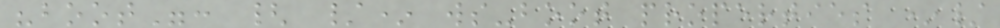"boot": { /* ws-boot properties */
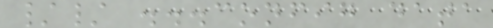// ...config data
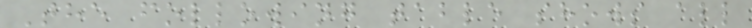The following table shows all
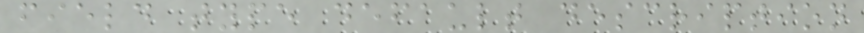field type default description
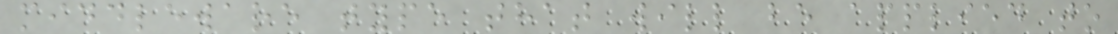middleware type that will be applied to
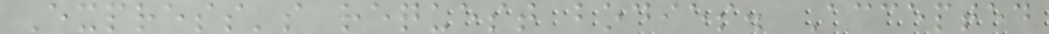Express's request bodies. Accepted
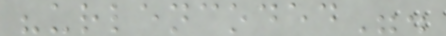"urlencoded".
